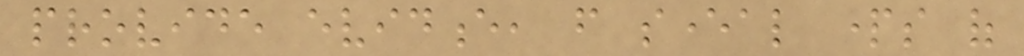provide evidence, from several parts of
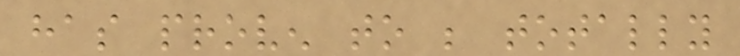has proven to be totally
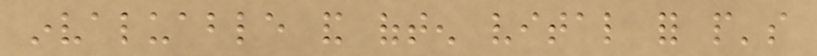invaluable and often vital for people's
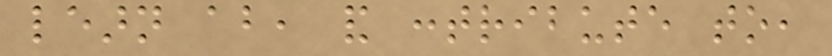learn about, and contribute to,
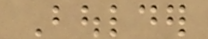Boulder
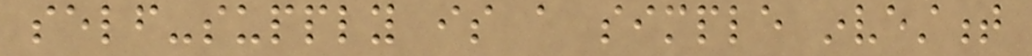self-supply is a simple investment
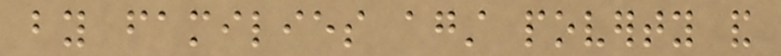by families against poverty and
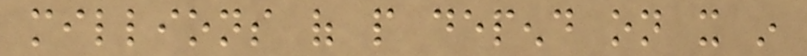millions of people depend on it in
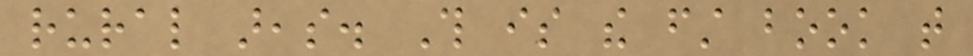rural areas. This is the first book that
